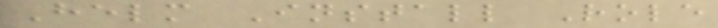Helm Install Role
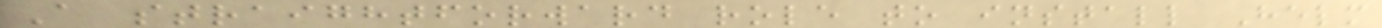A straightforward role to install Helm
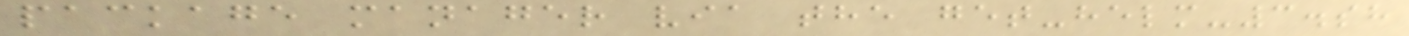package manager via the get-helm-3.sh
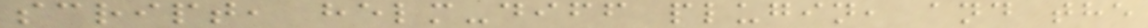script, helm-diff plugin, and the
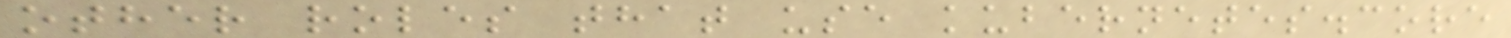other roles that use kubernetes.core
